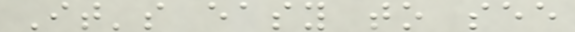It's easy to see
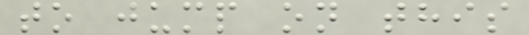to jump on this
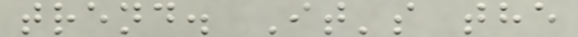trend. It's the
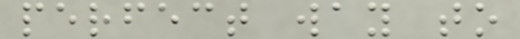perfect way to
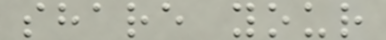share your
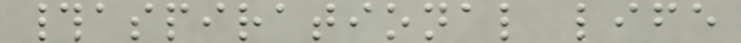#aspirational life
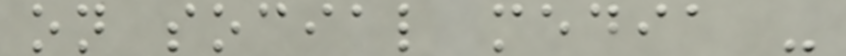on social media -
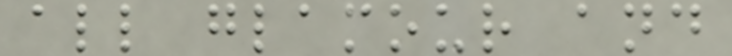all glamour and
